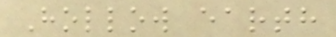Hollow earth
